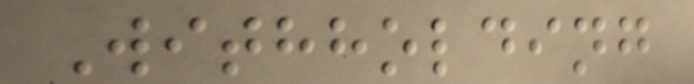Withholding
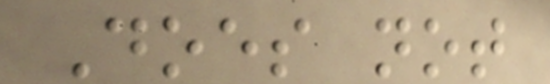Does not
